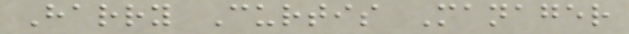Harry Curtis Manager
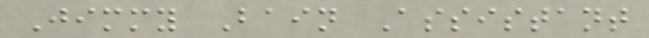Jimmy Bain Assistant
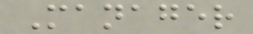Manager
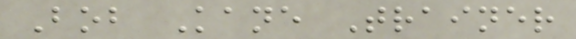Bob Kane Trainer
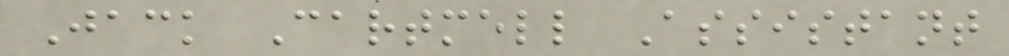Jack Cartmell Assistant
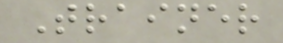Trainer
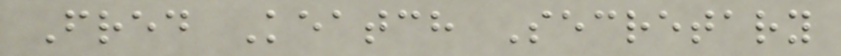Fred Keatch Secretary
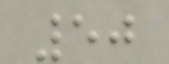50
